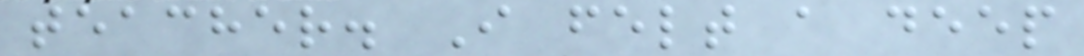teacher. I felt a deep
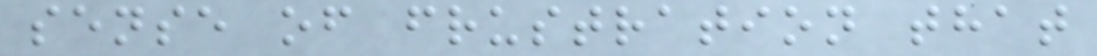sense of frustration that
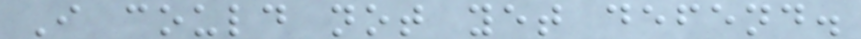I could not yet defend.
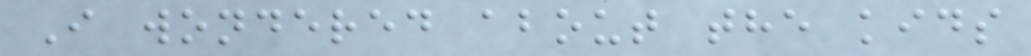I wondered about the kids
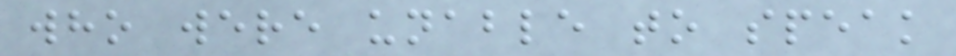who were unable to speak
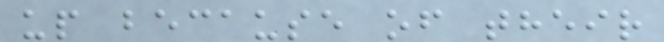up because of their
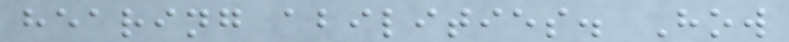hearing abilities. How
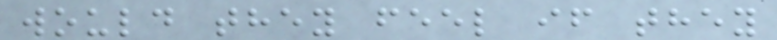would they feel if they
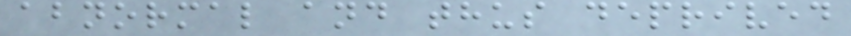abnormal and thus deprived
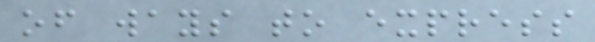of ways to express
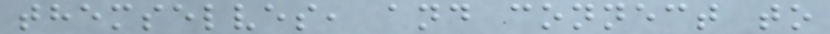themselves, and connect to
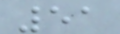51
